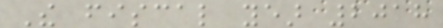The fiscal year 2018
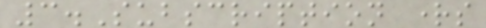3.Subscription rights
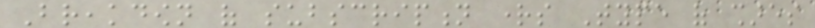Breakdown of subscription rights Type of shares
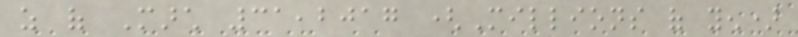as of March 31,2017 (Millions of yen)
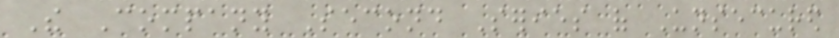The Company Second Series of Unsecured
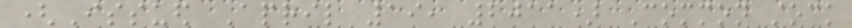(Issued April 19, 2011) Common stock
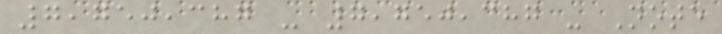7,750,387 - 7,750,387 - Note
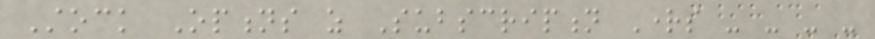Stock Options as Subscription Rights - - - -
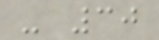- 30
